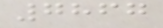7867
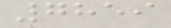7859
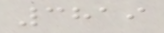3819
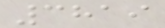3819
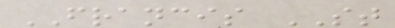FRANCIS ST
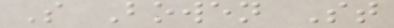S Bowen St
